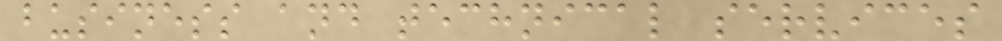business and technical services
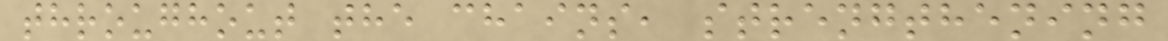throughout the chains, strengthening
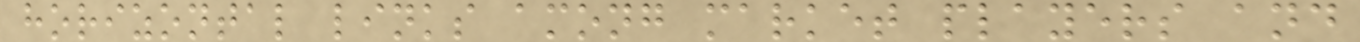horizontal links among market players and
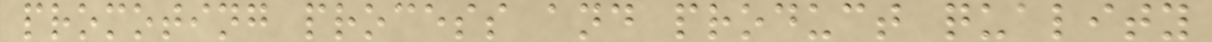promoting process and product quality
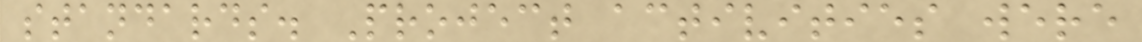standards. Project activities were
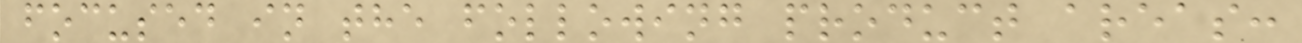focused in the following product areas:
